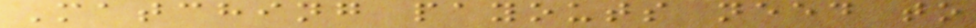Matching payouts need to
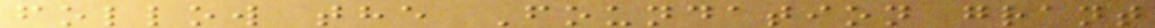follow the Foundation grant
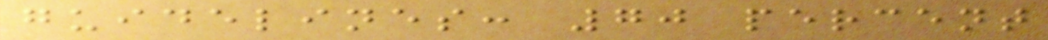guidelines: 70 percent
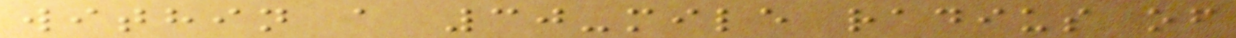within a 30-mile radius of
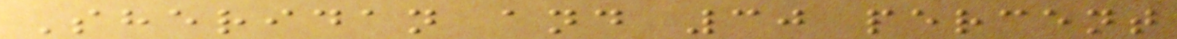Sheridan and 30 percent
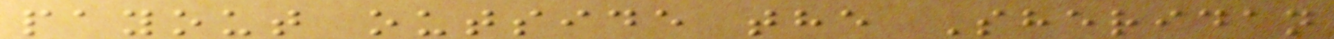payout outside the Sheridan
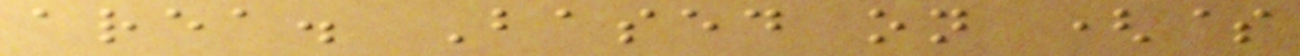area. Based on ($
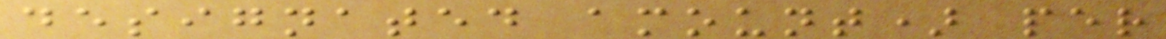designated amount) per
